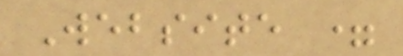Website =
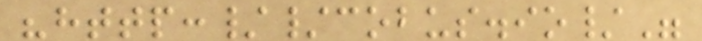"http://cobus.io/"
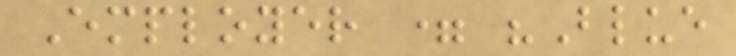Employer = "Blue
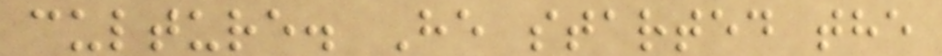culture. He started the
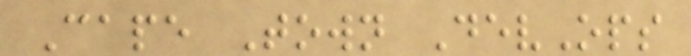Cape Town DevOps
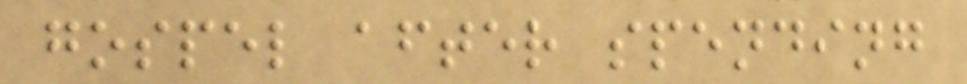gospel after spending
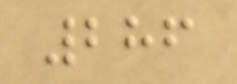286
